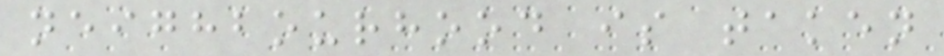neighbourhood is taken
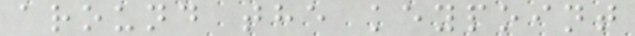around the keypoint
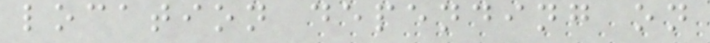location depending on
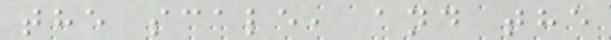the scale, and the
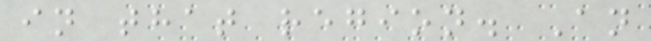in that region. An
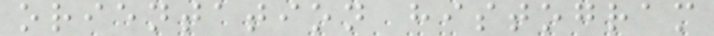orientation histogram
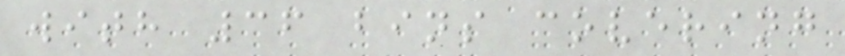with 36 bins covering
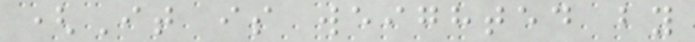(It is weighted by
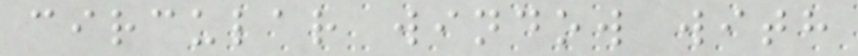circular window with
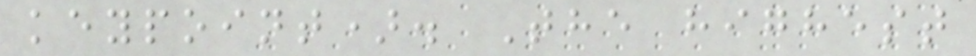keypoint). The highest
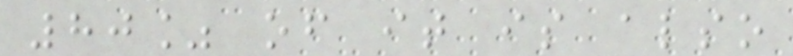80% of it is also
